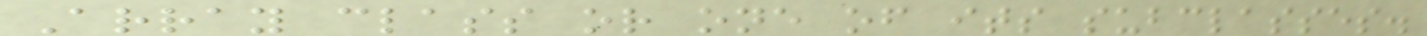Array class or one of its subclasses.
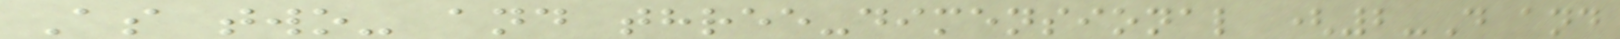As two- and three-dimensional (2-D and
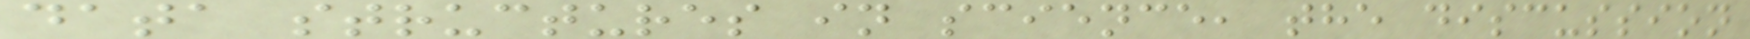data structures in science, the discussion
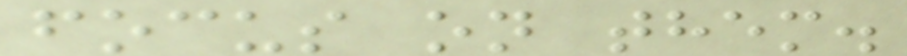focus on them.
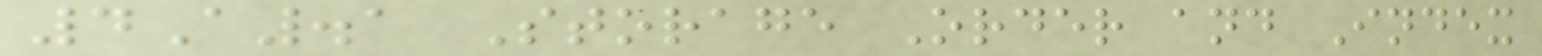4A.1 Storage Order and Index
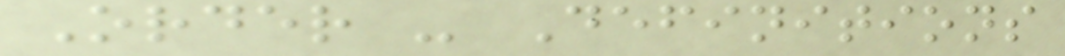Order - Definitions
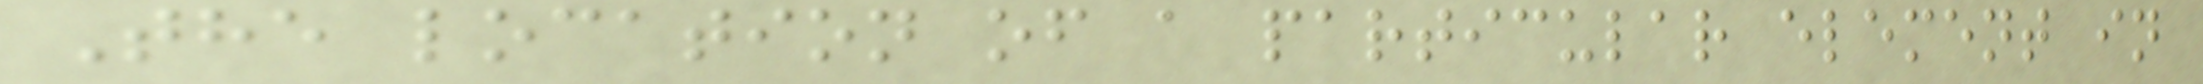The location of a particular element in
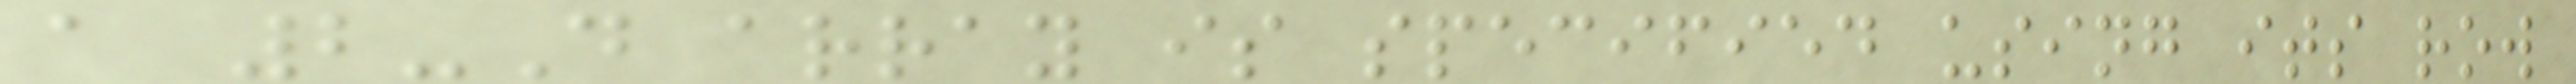a 2-D array is specified using its row
